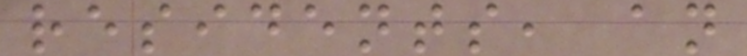residents, an
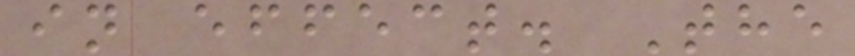in effect. The
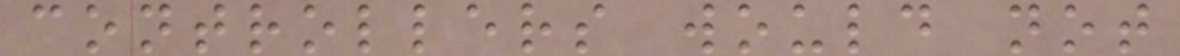controllers would not
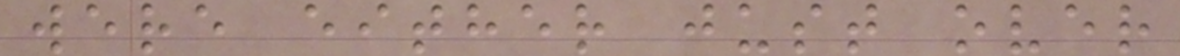were either just over
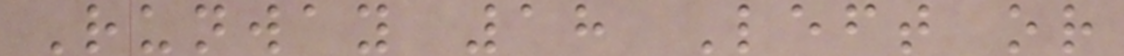Runway 18 Left or
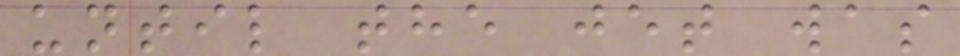until the jet was
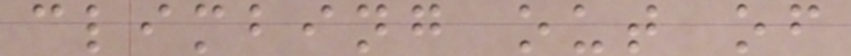climbing out of
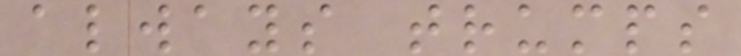always trumps
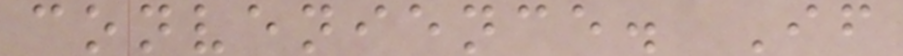convenience. If
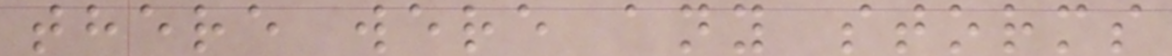there were any storms
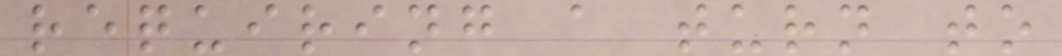requiring a turn to
